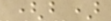(b)
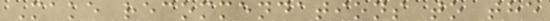Make recommendations to the
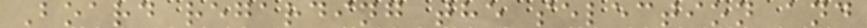Board regarding the selection and
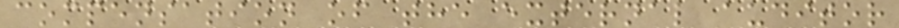compensation of the external auditor
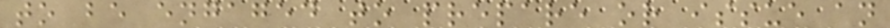to be engaged to prepare or issue an
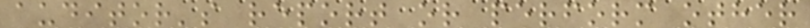auditor's report or perform other
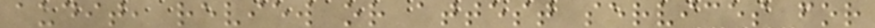audit, review or attest services for
